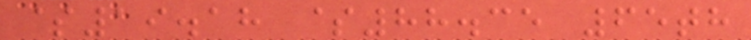$19.18 $88.35 65th
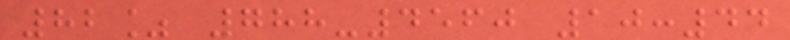82% 788-4560 10:44
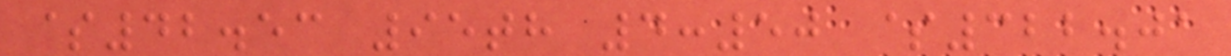$42.53 95th 4:50 $322.01
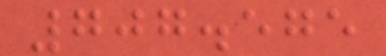707.575
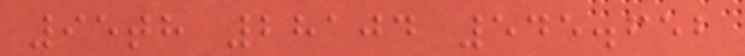95th 28104 545.652
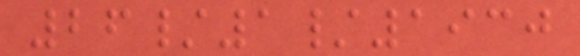26/1/1930
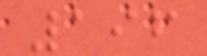196
